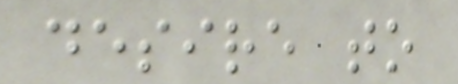desire to
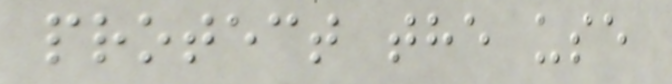protect the use
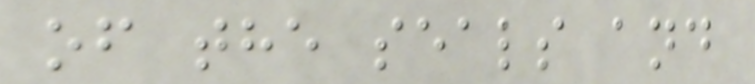of the seals and
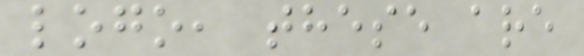logo, these are
